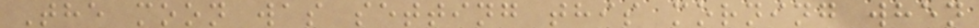The moon was setting this morning when
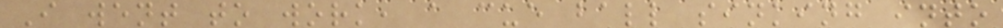I went to work, a cue ball sinking into
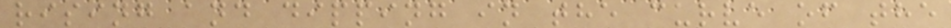rising and dipping in the curve of the
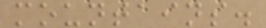mountains.
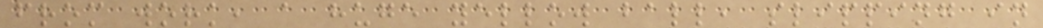from work, a huge yellow ball, slipping in
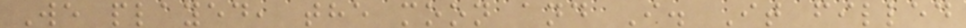We played, the moon and I. It filled
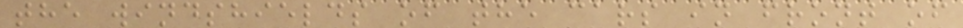the windshields of the cars in front of
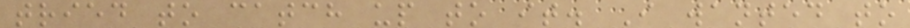tried to catch up to it. I wanted to
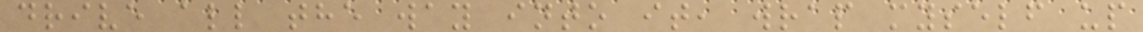drive all the way into it, wrap myself up
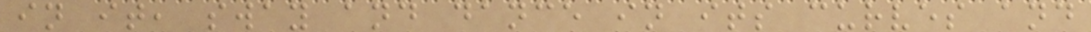in it, sway and dance in its curves and
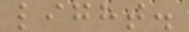light.
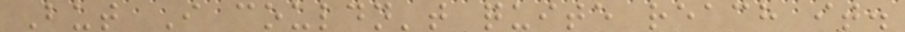But I couldn't quite reach it.
